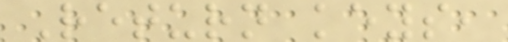Return keys,
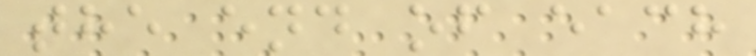the end of each
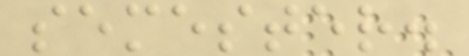semester.
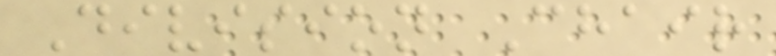Division Chair
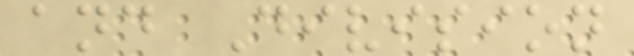and Division
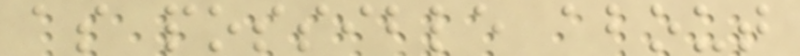as possible about
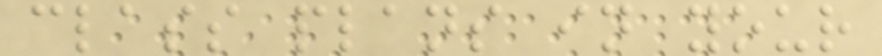class plans in your
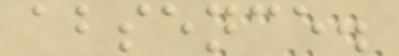absence.
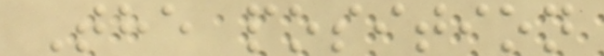The position
